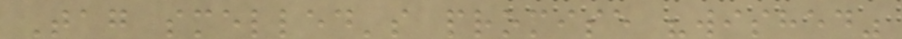Tag smelled's promise "wished"
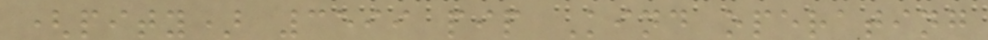(pity) 3599 pip Kind operating
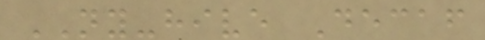NY-hive Decaf
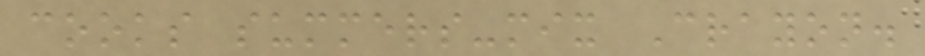cooks summers-mix Crayon.
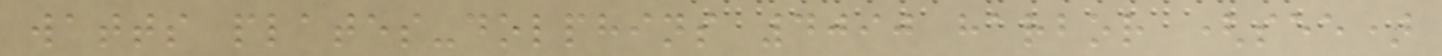watts plates-dolphins 4090 harbor (see)
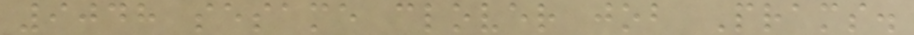9048 sesame clover job Prams.
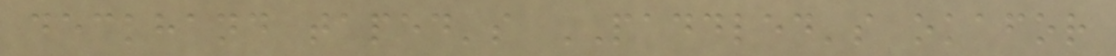deckhand taped's PADDLED's okafor
